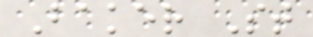Baker St
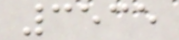3535
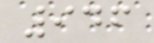946
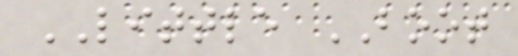LITTLE BOOT
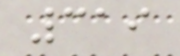319
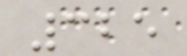325
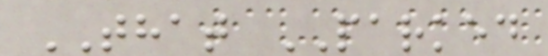THAT PARKED
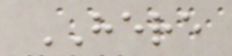HERE
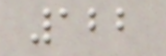122
